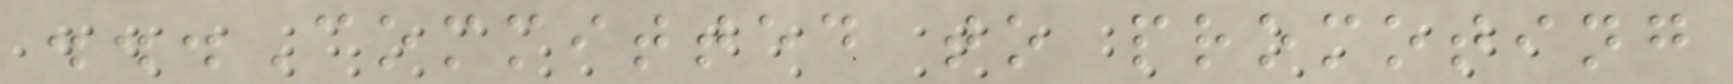...Committed to promoting
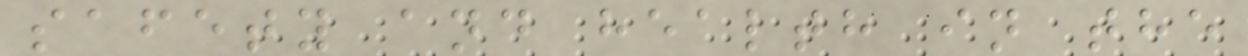safety and health in the
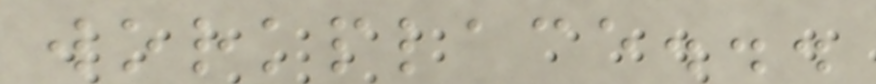workplace...
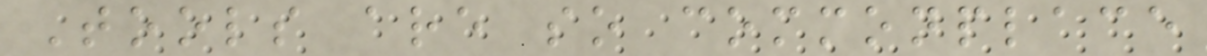Tools are so commonplace
